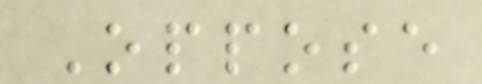Oppose
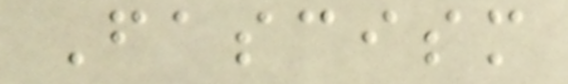Fascism
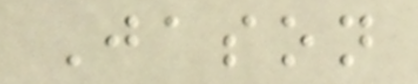Jason
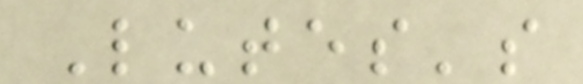Lutes's
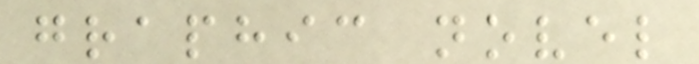graphic novel
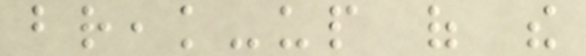break-up of the
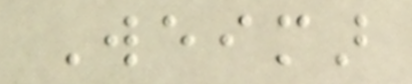Weimar
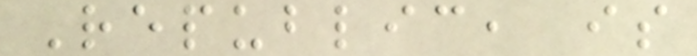Republic, is
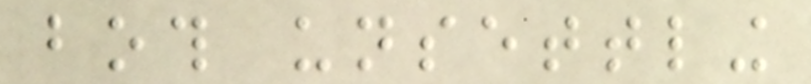both unsettling
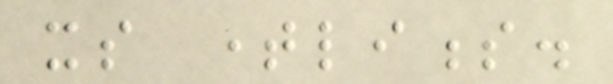its timeliness.
